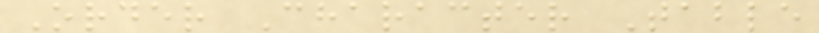Order Character Table
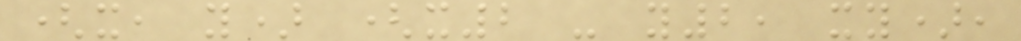(x, y) (x2 - y2, xy),
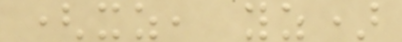(xz, yz)
